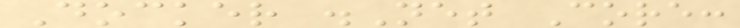Docker .Net Core:
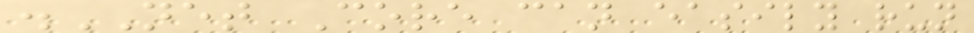.NET Core can easily run
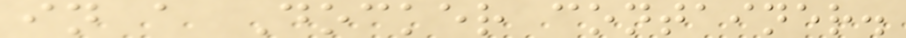in a Docker container.
